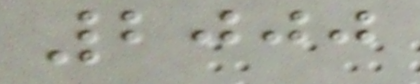2000
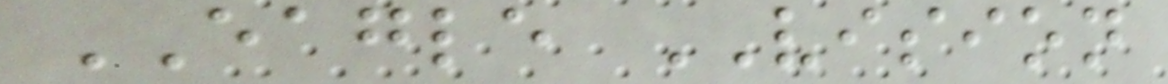EAGLE VISION
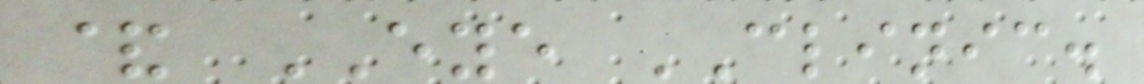& EYE CLINIC.
